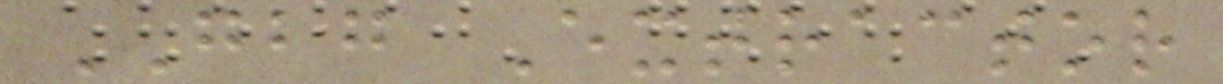GBG Extractor
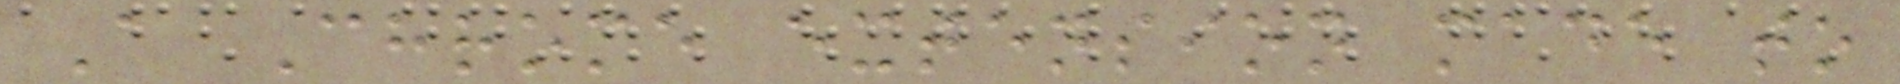A Chrome extension made to
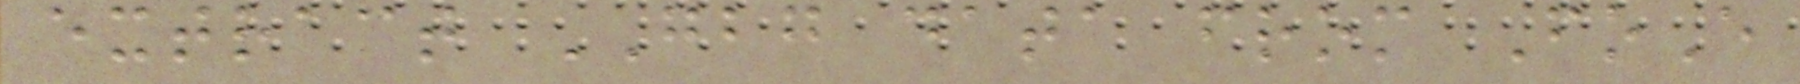extract GBG data from FoE
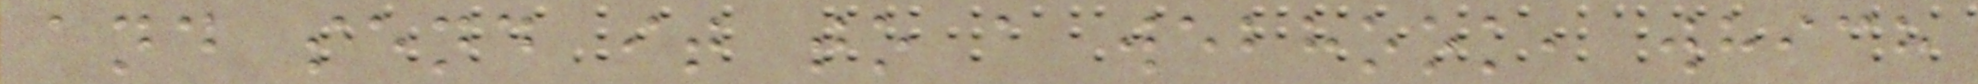and send it to a webhook, which
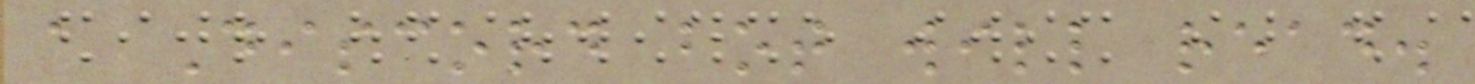a Discord bot will read.
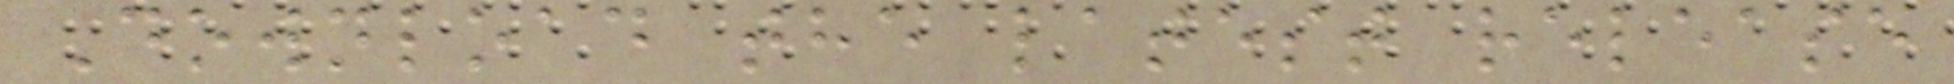Download the latest release
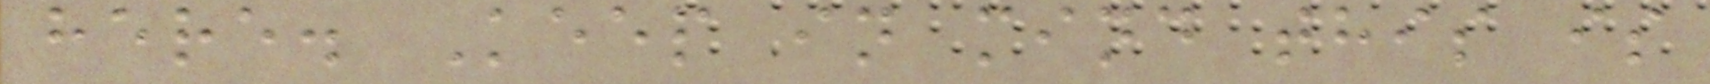here. Keep in mind this is
